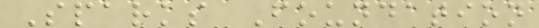Sparks Foundation
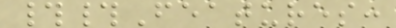##Features:
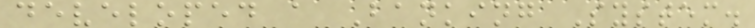developed a Banking System.
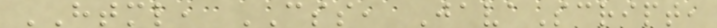HTML, CSS, JavaScript,
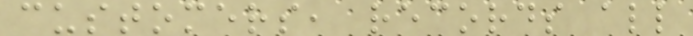customers, records all
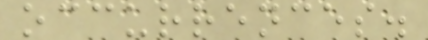occurrences.
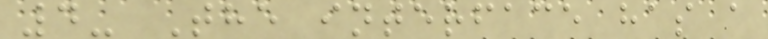4- The interface has a
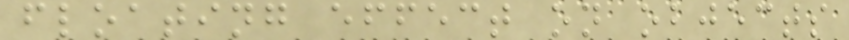floating effect on objects
